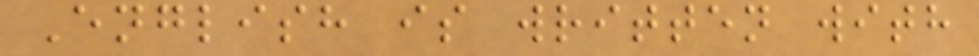English is written with
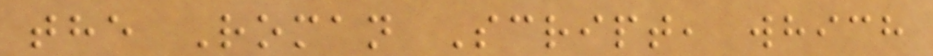the Roman Script, which
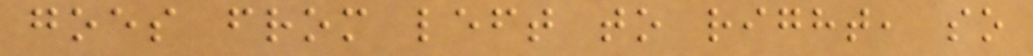goes from left to right, so
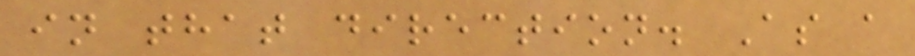in that direction. As a
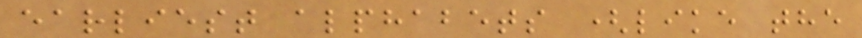earliest alphabets (like the
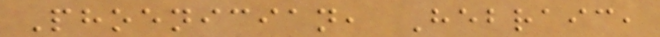Phoenician, Hebraic,
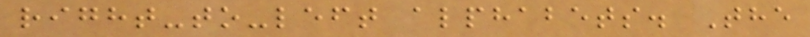right-to-left alphabets. The
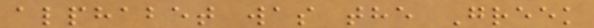alphabet was the Greek
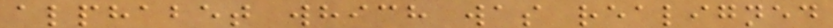alphabet which was realigned
